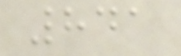841
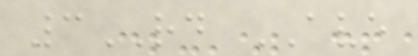3RD AVE
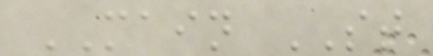MAIN ST
